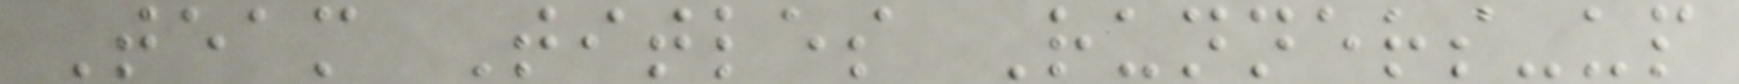Team Titles Runners-up
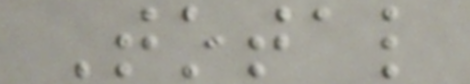Total
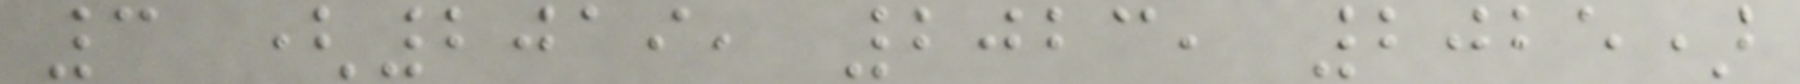3 (2019, 2023, 2025)
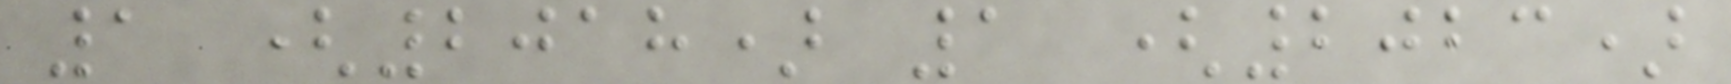1 (2018) 1 (2023)
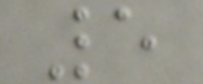5
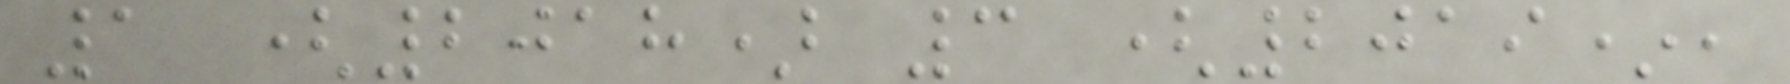1 (2018) 3 (2019*,
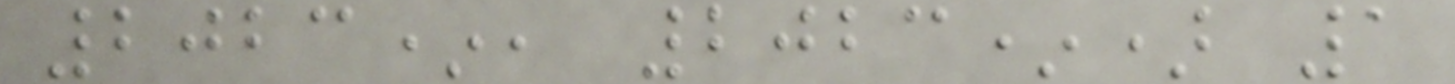2023*, 2023*) 1
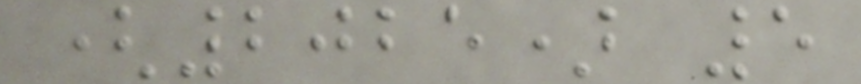(2025) 5
